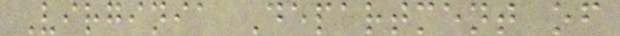Virginia Department of
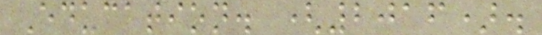Education. (2016).
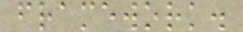framework.
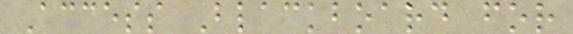Access Blackboard for
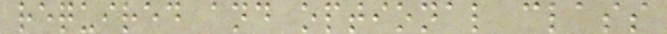required and optional class
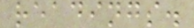readings.
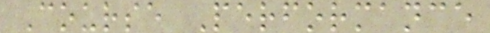Course Performance
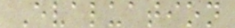Evaluation
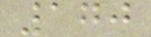170
